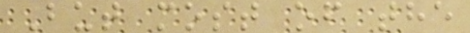But most of the
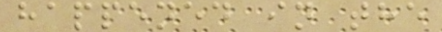happened in the
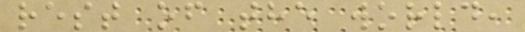rest of the world,
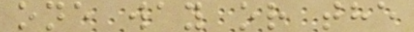one way or the
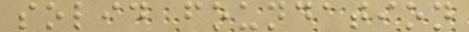solid foundation
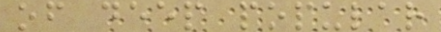of deep popular
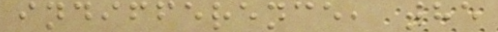indifference, the
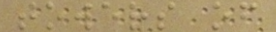towers of
